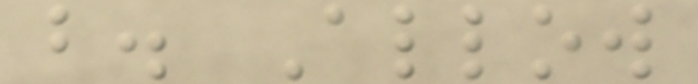b. Allow
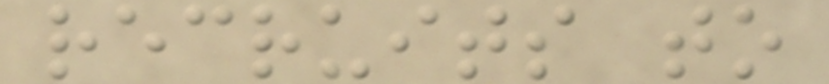recruits to
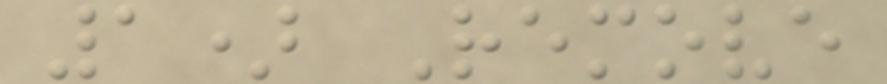1) Remove
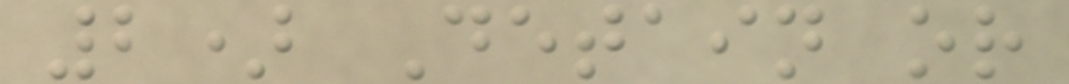2) Detain or
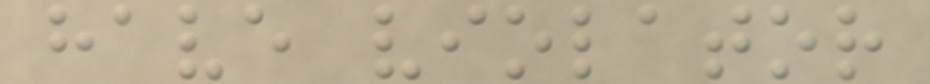have violator
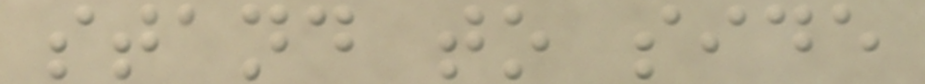stand to side
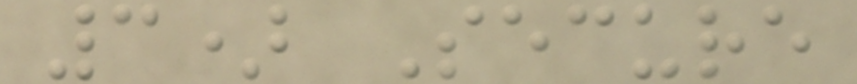3) Secure
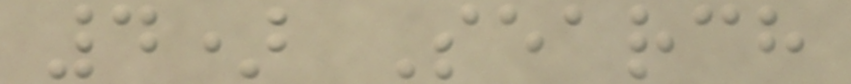4) Search
